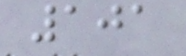101
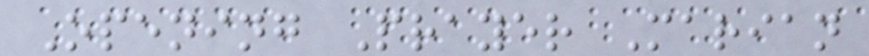Opening Prayer Marian
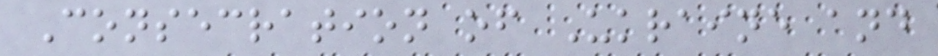Consecration of Ukraine and
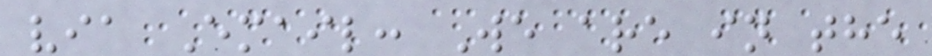via Email: We are in the
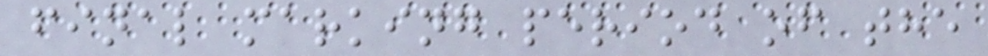final marking period of the
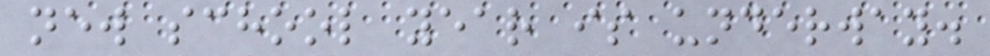new school year is underway.
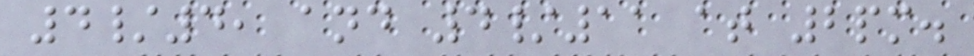4/4, and 4/11 at 2pm.
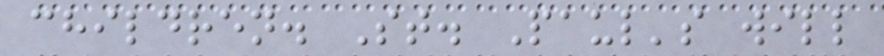children. St. Paul's will
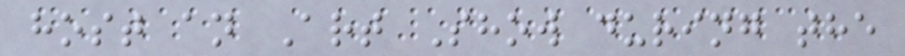host an Art Show during the
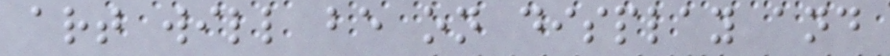art will be on display and
